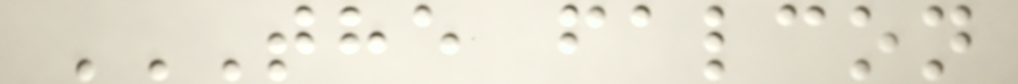THE FALCON
